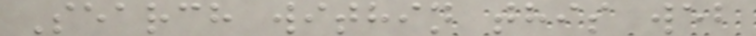Search within this web
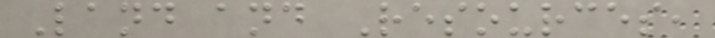Land and Resources,
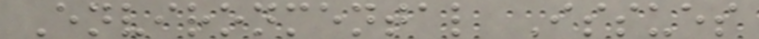Environmental Issues
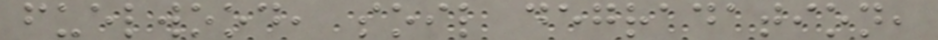fuelwood, soil degradation,
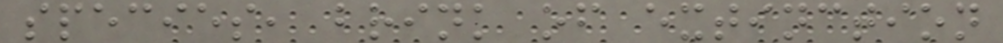species, brink of extinction
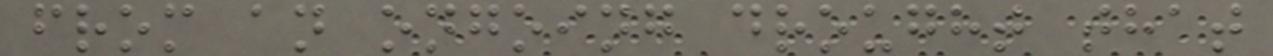from an ongoing drought that
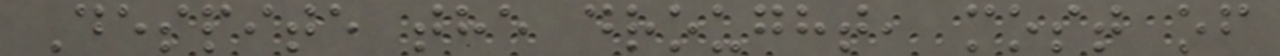Despite the drought, most of
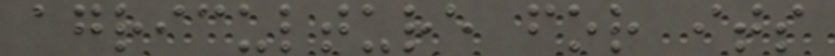agriculture for its
